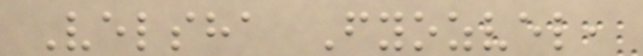Velsha Fyozvel,
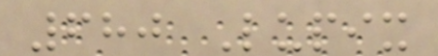680 Lupix
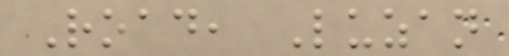Road, Luzan
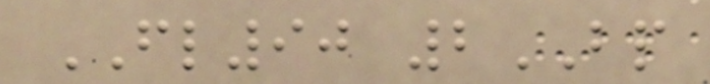FL90 2BP
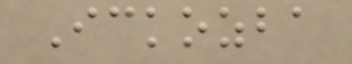Ickozba
